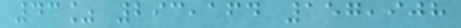43% 293,164 157,908
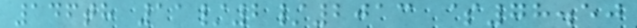146th 11/2/2013 $78.50
